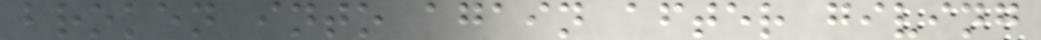broken into again after giving
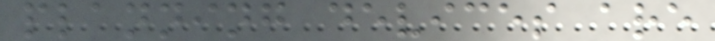planning devices are
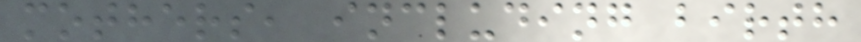mothers, including birth
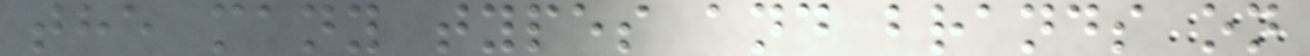the many types and brands on
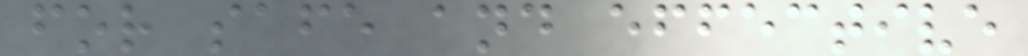for safe and effective
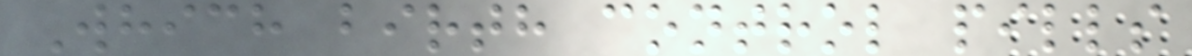Which birth control pills
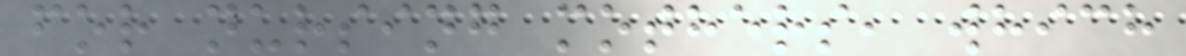for nursing mothers, which
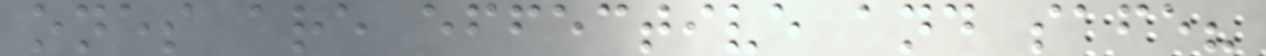ones are effective and safe?
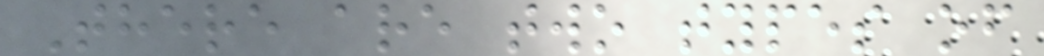There are two types of
